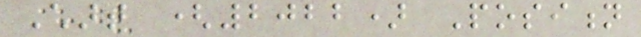Chart (2022) Position
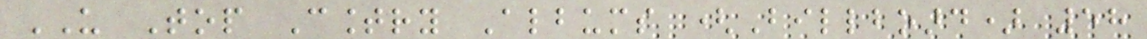US Top Country Albums (Billboard) 58
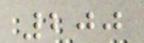200
